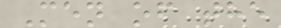Men of the
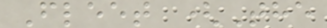Fleet (The
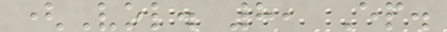(Vol. 8, Ep.
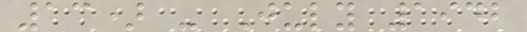13) - July 1942
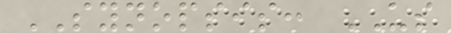SYNOPSIS: US
